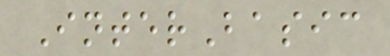InterBasic
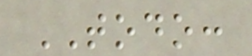TODO:
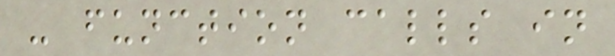- function calls in
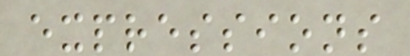expressions
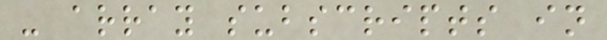- array subscripts in
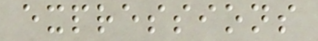expressions
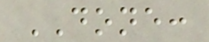DONE:
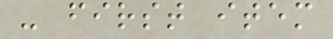- first item
